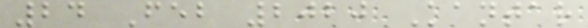24 Feb 2020 Kantar
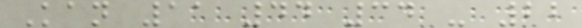Kan 11 44 34 - 22
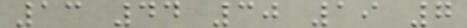13 44 30 19 7
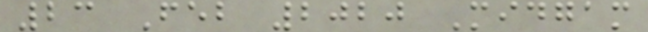23 Feb 2020 Midgam
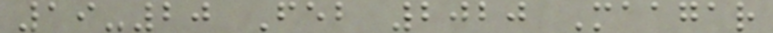19-20 Feb 2020 Maagar
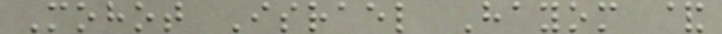Mohot Israel Hayom &
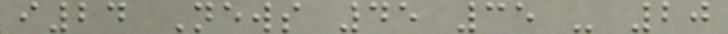i24 News 45 35 - 20
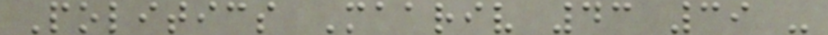Politics Maariv 43 39 -
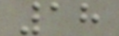18
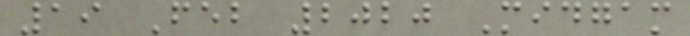19 Feb 2020 Midgam
